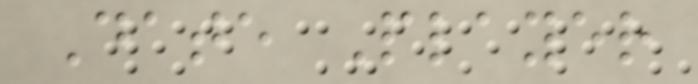Date Player
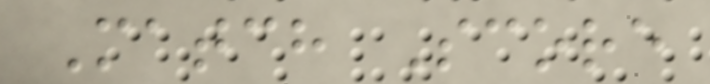Match Score
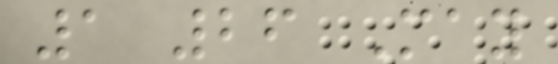1 26 May
